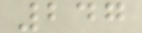247
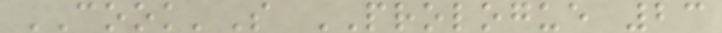COOK'S PROLOGUE 23
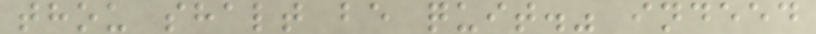thou shalt be quit." indeed
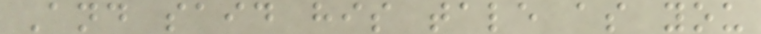And said his tale as you
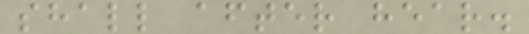shall after hear.
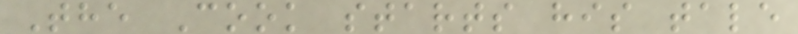The Cook starts his tale
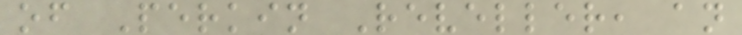of Perkin Reveller, an
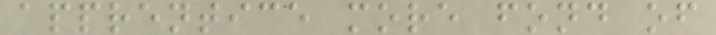apprentice more fond of
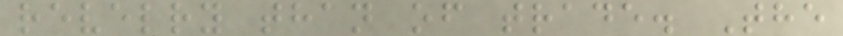revelry than of trade. The
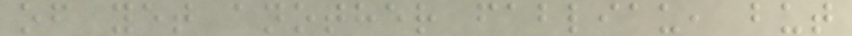of yet another fabliau, but
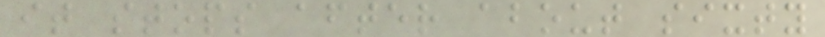it stops after about sixty
